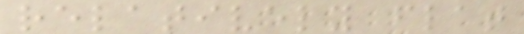relatively flat
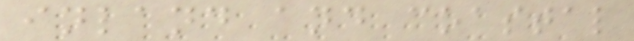inland and coastal
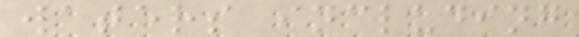waters including
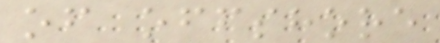of offshore
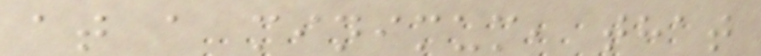at a minimum, that
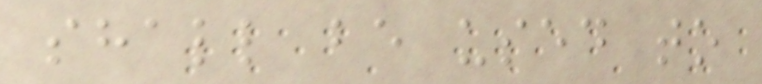shall be used to
